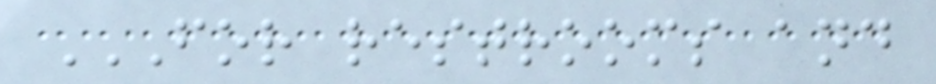FOR RESTROOMS AND
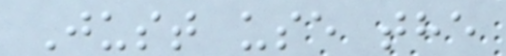Just use the
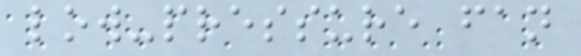low-pressure fan
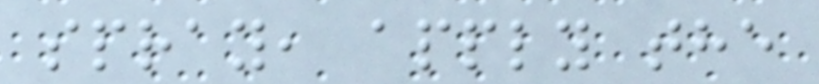spray, apply the
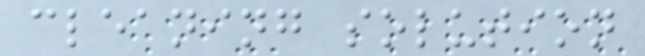cleaning solution
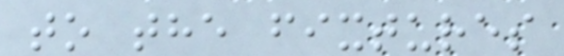to the fixtures
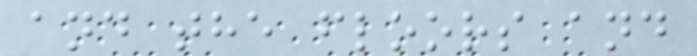and the floors and
